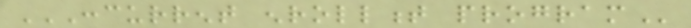CONCURRENT ENROLLMENT PROGRAM
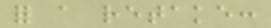for a retake:
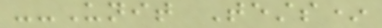--Unit Tests*
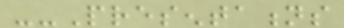--Presentations
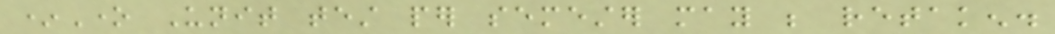*One Unit test per semester may be retaken.
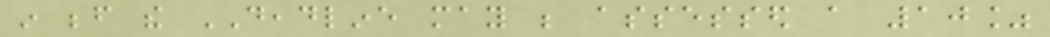in before the DEADLINE may be assessed a 10%
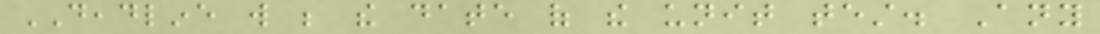DEADLINE will be the date of the unit test. Any
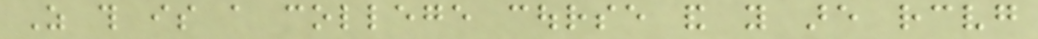As this is a college course and you are receiving
